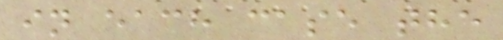in each case the
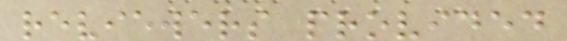reviewers provided
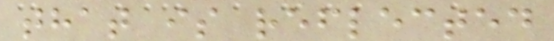that is reflected
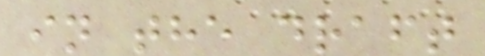in the draft
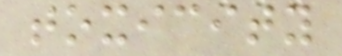toxicity
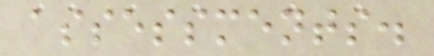assessments.
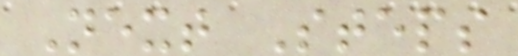Next Steps
